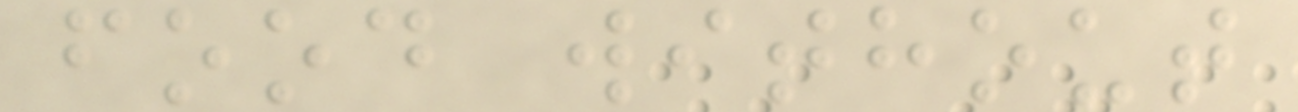food without
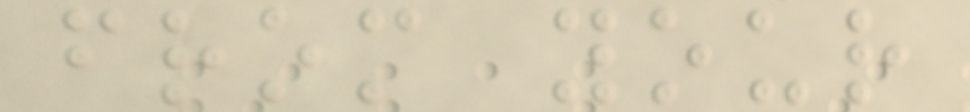from your
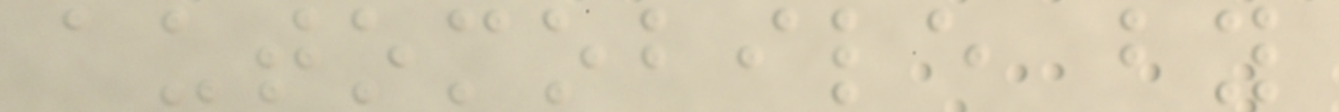automobile by
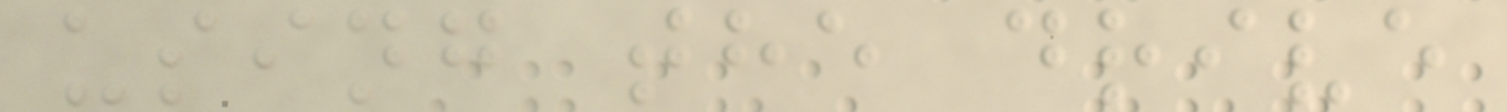using the drive
